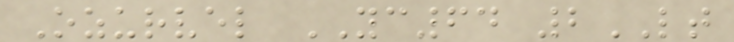Ozurvel YC64 2LT
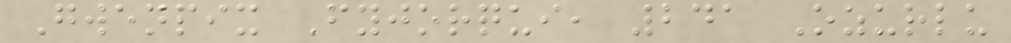Gwenpix Fyjorqui, 241 Ozurlu
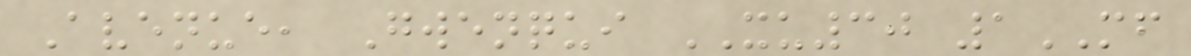Avenue, Gwenqui XU30 1MF
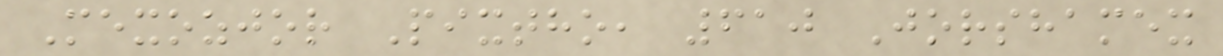Mexozjor Pixtho, 610 Jorshamex
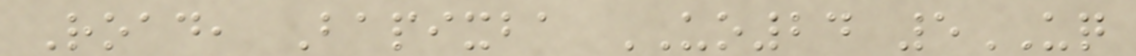Road, Bapixba UO24 5UQ
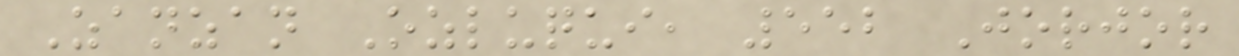Zanzan Ozluqui, 552 Jorjor
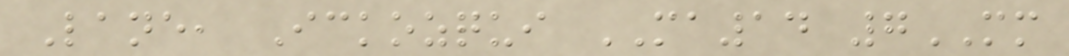Lane, Ickozqui MA14 7MM
